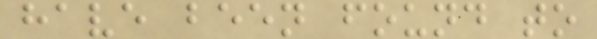have been found to
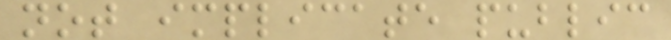not implicate public
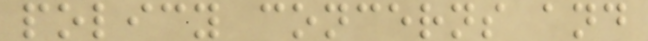policy concerns and
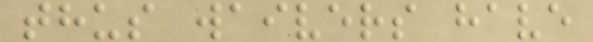thus waivers have
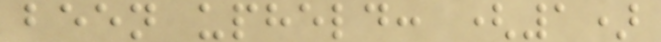been upheld: (1)
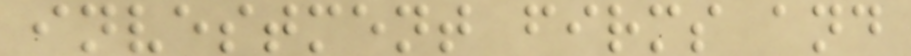investment firms and
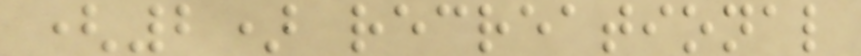(2) recreational
